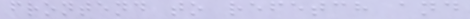frontend to refetch and
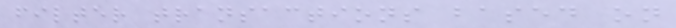filter transactions based on
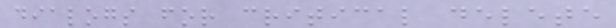dialogs for critical delete
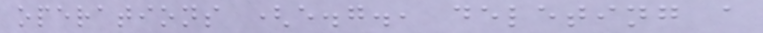operations (e.g., deleting a
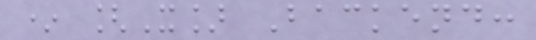* [X] Backend:
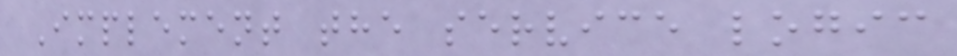Implement the service logic
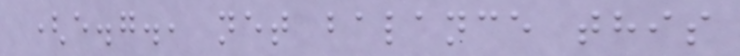(e.g., net balance this
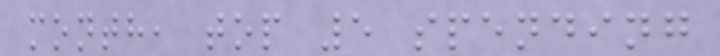month, top 5 spending
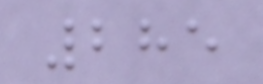285
